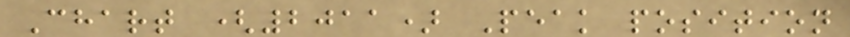Chart (2011) Peak position
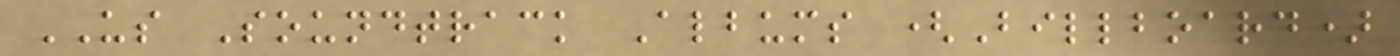US Soundtrack Albums (Billboard)
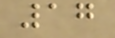17
